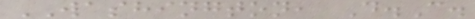WASHINGTON, D.C.
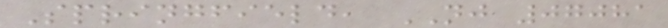Springfield, NJ 07081
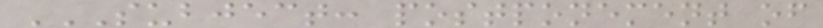SUBJECT: POSTPONEMENT OF
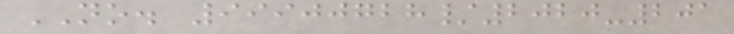NO. 99900728/2020-201
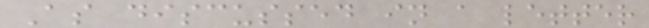As discussed in a letter
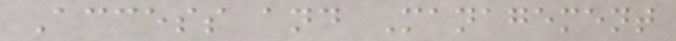Access and Management
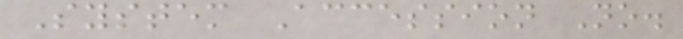System Accession No.
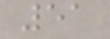51
